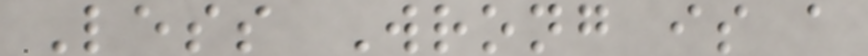Less Wrong is a
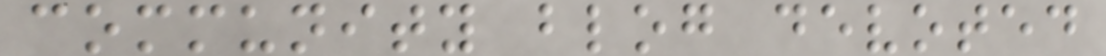community blog devoted
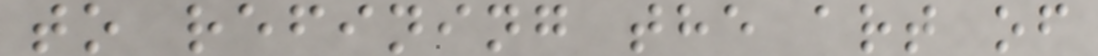to refining the art of
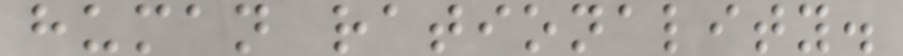human rationality.
